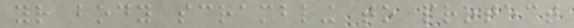your body scrambling to protect
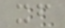itself
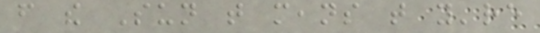from the Sun that means that you're
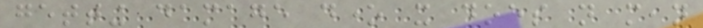getting damage done it does not mean
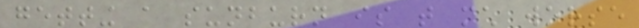getting a sunburn is that much worse
